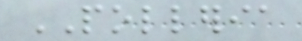POLLERIA
